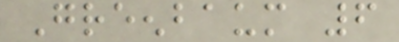Greenbaum 6
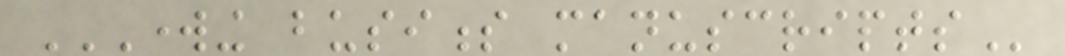WORKING BUSINESS MANUSCRIPTS
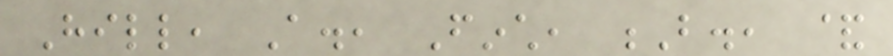Hill, A., Finch, B., &
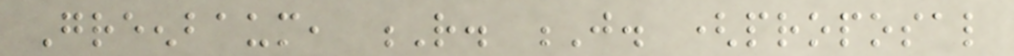Greenbaum, R. J. (proposal
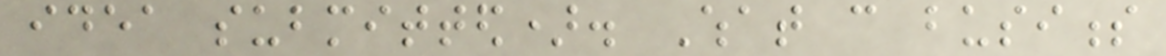idea submitted). What can business
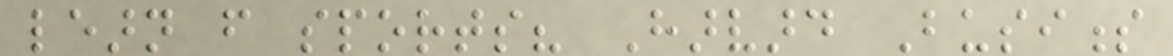learn from sports? Harvard Business
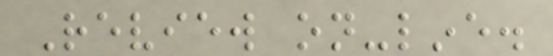Review on-line.
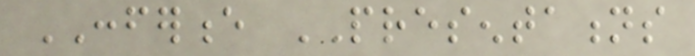CONFERENCE PRESENTATIONS
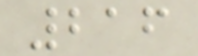216
